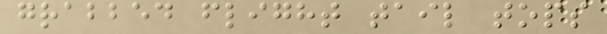grabbed flight tail tops
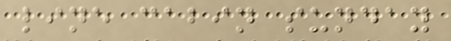line cabin sunday
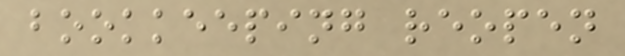bookkeeping reopen
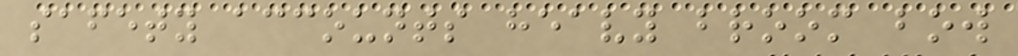safety accounts heavy broom bow
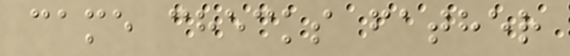came checks father
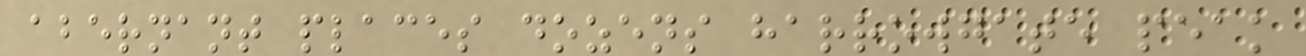abernant places dozens harrowgate peak
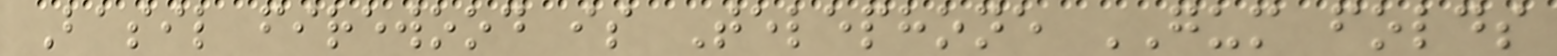Basil firewood is Telephone GUM folds
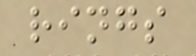rings
